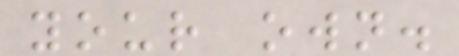your own.
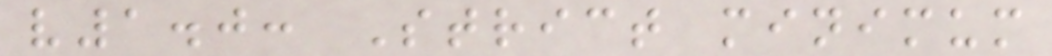v1.0: Strict minimum
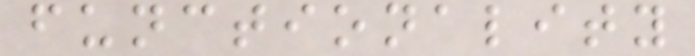functionality
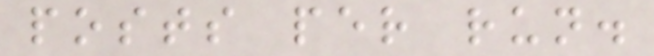posts per run.
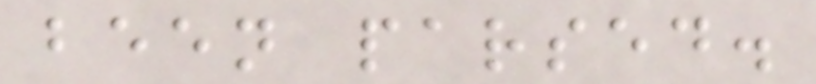been parsed.
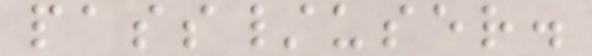pass/user.
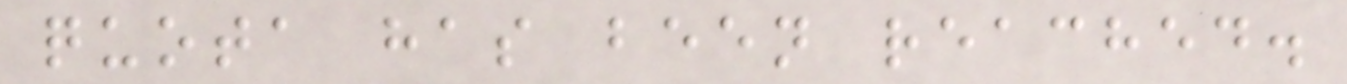quota has been reached.
